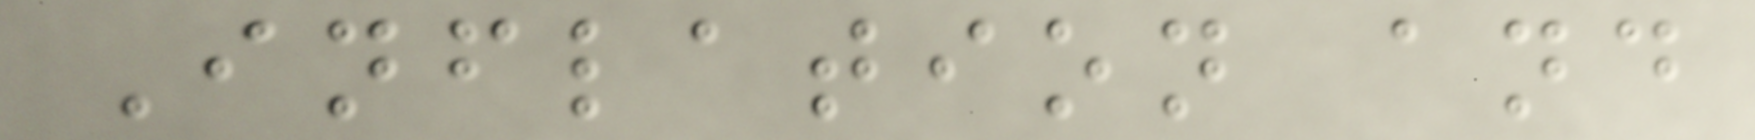Inflation and
